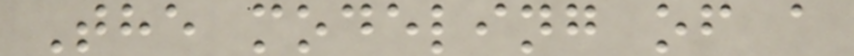The modeling of a
